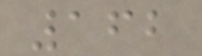162
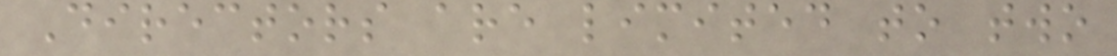Directors are limited to two
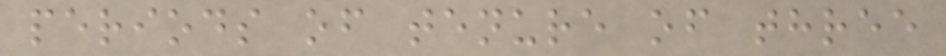periods of tenure of three
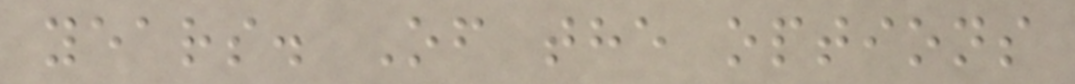years. Of the options
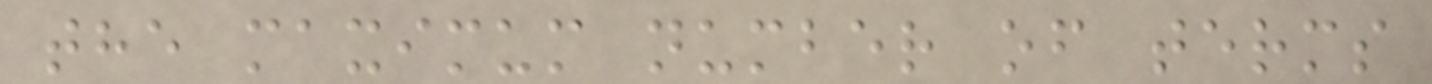the maximum number of terms
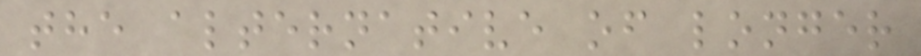the alternative of longer
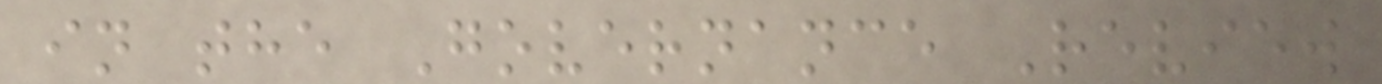in the Governance Review
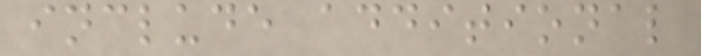include additional
